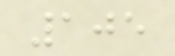105
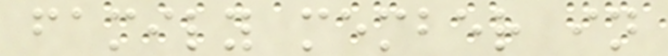family member in
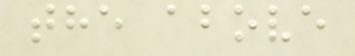the above
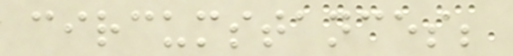circumstances;
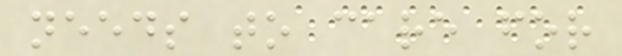needs to care for
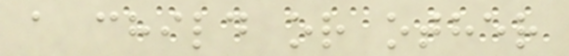a child or other
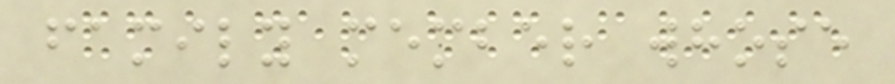family member whose
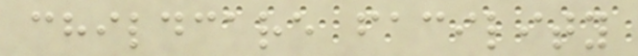childcare facility
